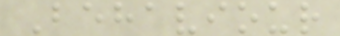Behaviour
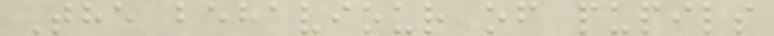The behaviour of pupils
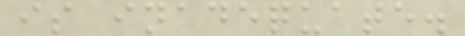is inadequate.
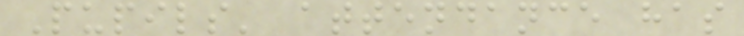Pupils' attendance has
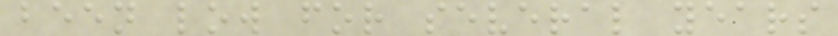been low for several years
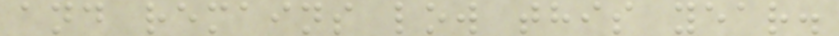and remains low this year.
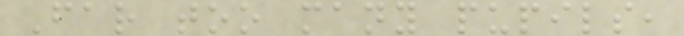Far too many pupils,
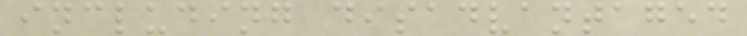including disadvantaged
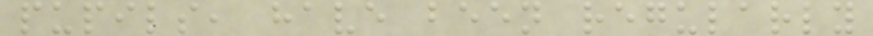pupils, have been regularly
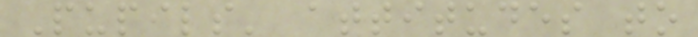Pupils' attitudes to
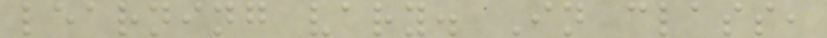learning vary. In class,
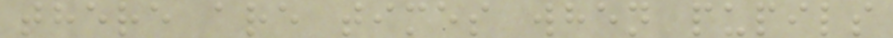there are times when pupils
